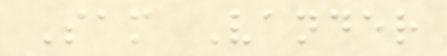Sam Vander
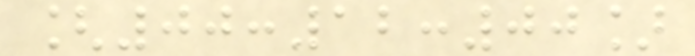[00:12:00]
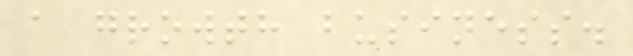a growth business.
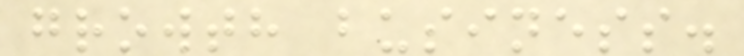growth business.
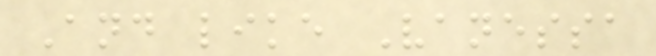And like Vanessa
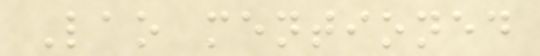Lao mentioned
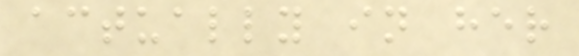actually in her
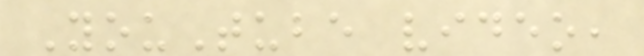YouTube video,
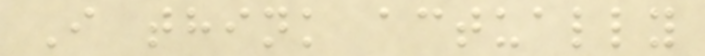I think actually
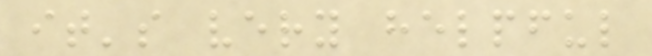it's very helpful
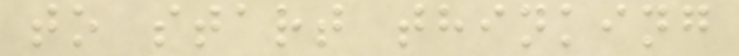to start thinking
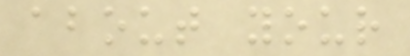about your
